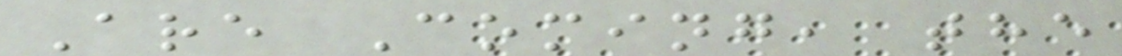Are Coming, the
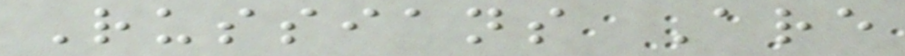Russians Are
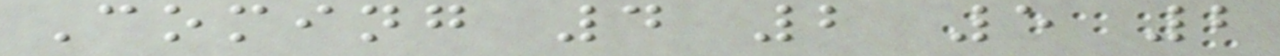Coming 4 2 5 2
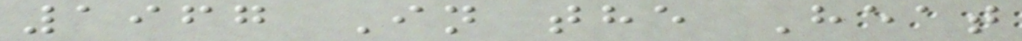1967 In the Heat
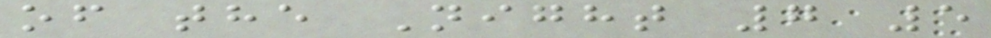of the Night 7 5
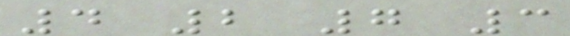4 2 7 3
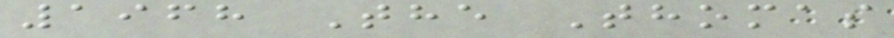1968 The Thomas
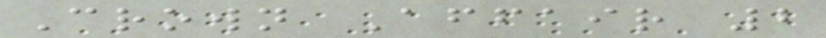Crown Affair 2
